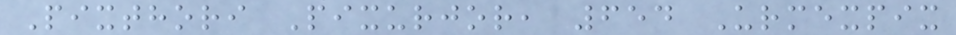Pixthori Pixurjor, 654 Urmexpix
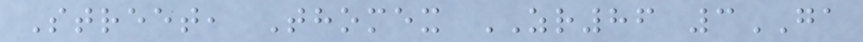Street, Thomex ZR86 3GA
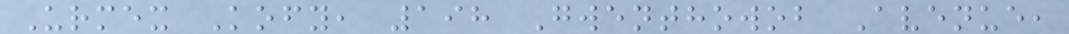Urmex Kofy, 198 Gwenthowob Avenue,
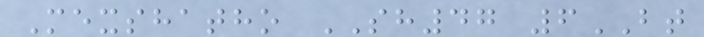Mexshatho SH47 6BT
